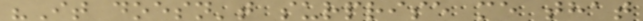"It doesn't surprise me that
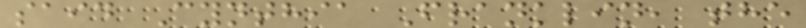said Cynthia Franklin, the
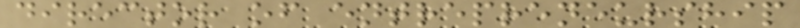director of entrepreneurship
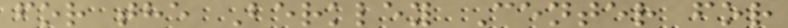for the Berkley Center for
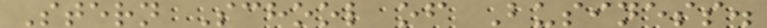Stern School of Business.
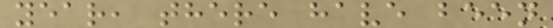year, there have been
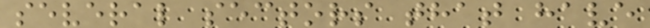several sectors that have
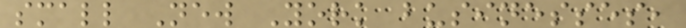small New York businesses,
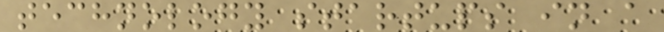technology startups in a
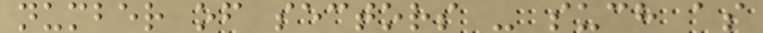number of sectors - such as
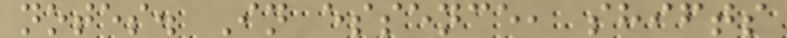notes. In essence, shifts
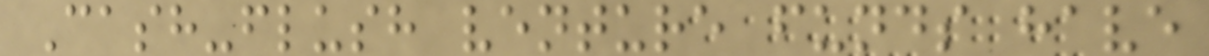Cash-flush venture funds have
